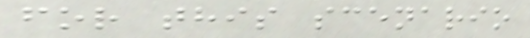for this scenario
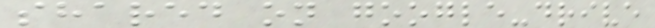shared on google-drive
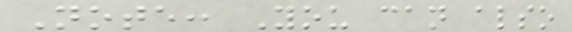Note: You can also
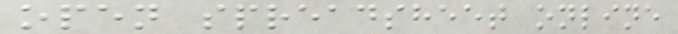open spreadsheet online
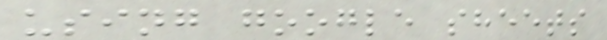using google sheets
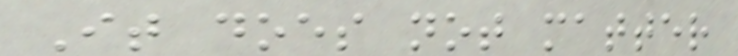It does not matter
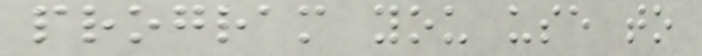program you use to
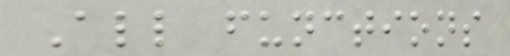All functions
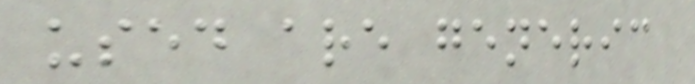used are generic
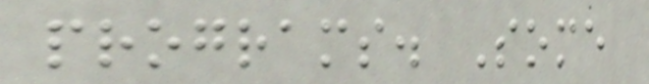programs. Some
